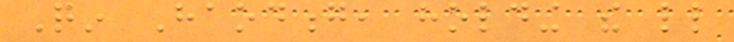Qin Haodong, holding the little
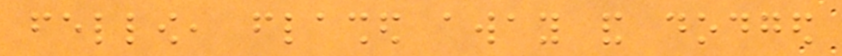fellow, flashed away and dodged
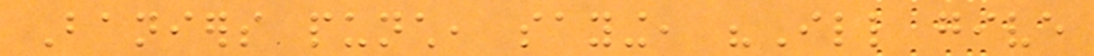Baniers punch, saying, "Ill give
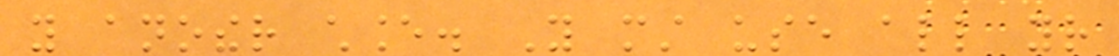you another chance. You must use all your
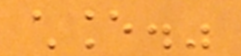chance."
